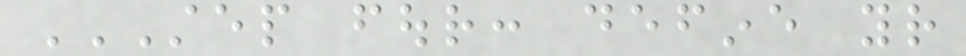STEP FOUR: DEFINE YOUR
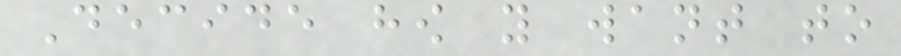Decide how you want to
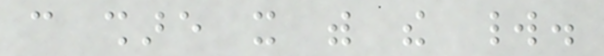can share it with the world.
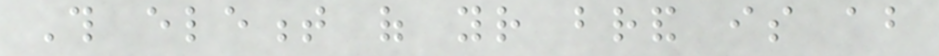This element of your brand is about
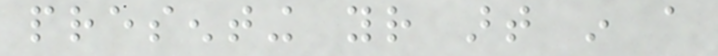presenting your art in a
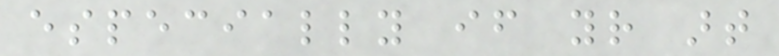especially if your art
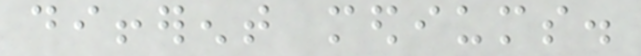different mediums.
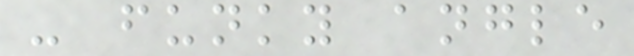- funky angle
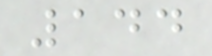144
